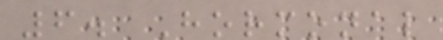6. Hormonal
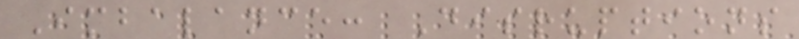Imbalance: Disruptions
